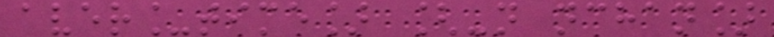aver_time] [-n nchan]
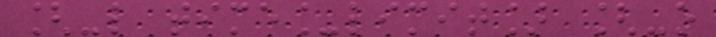[-l time_limit] [-o
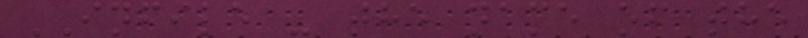INFILE - the name of the
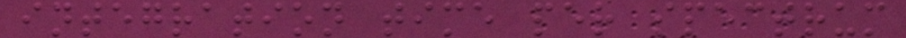integration time per spectrum
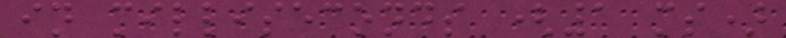in milliseconds (1 ms)
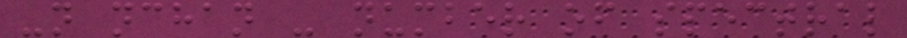-n nchan - number of spectral
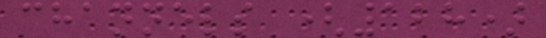channels (128)
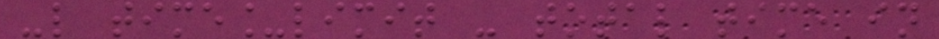-l time_limit - total time in
